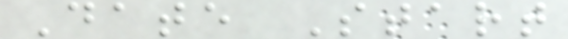Date Start
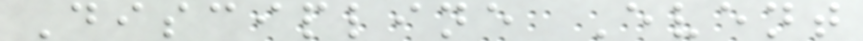Discipline Event
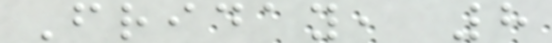Friday, 8
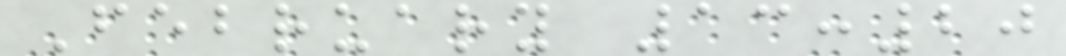February 13:20
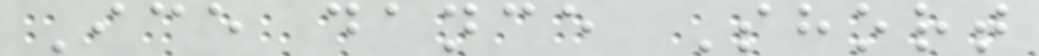Ice dance Short
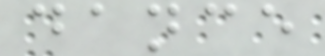dance
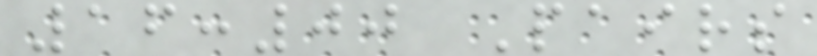16:00 Pairs
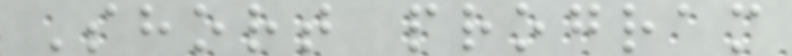Short program
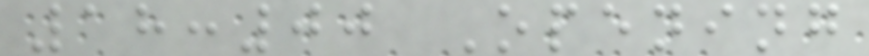18:00 Opening
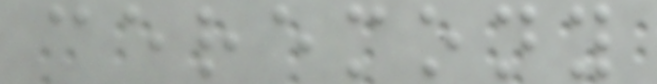ceremony
